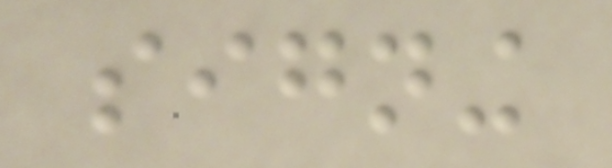signing
